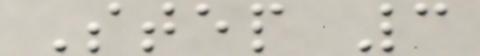Step 3
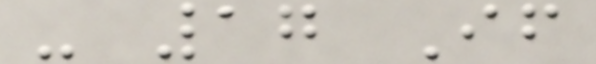- 17 If
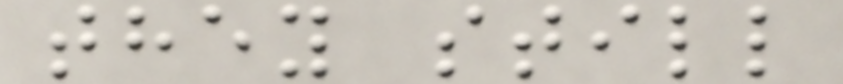they still
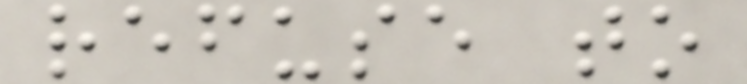refuse to
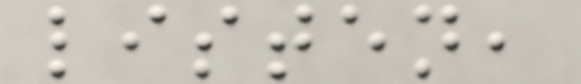listen,
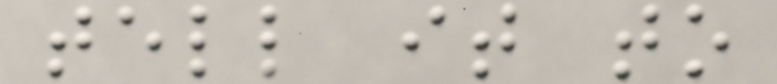tell it to
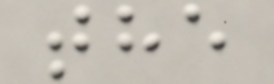the
